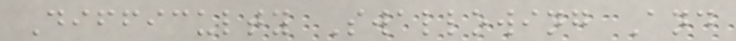Difficulty Swallowing And
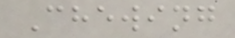Chewing
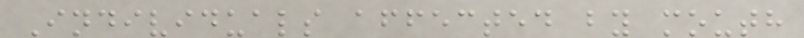Individuals affected by mouth
